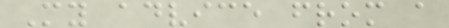My advice from a
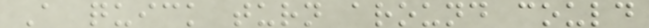A quick turn around could
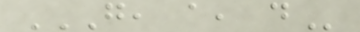G, A, D
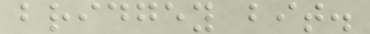bridgey bit.
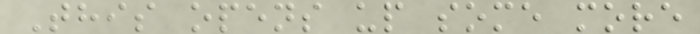This opens up some more
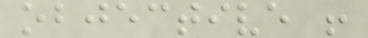objective !
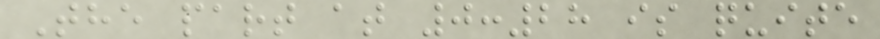The part at 0:28 is quite
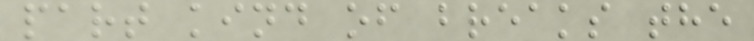part kind of breaks the
